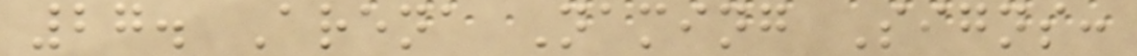27. Arena Naming Signs:
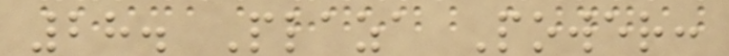28. Plaza Power:
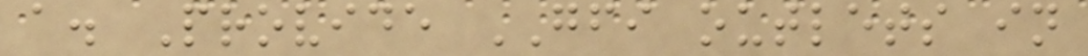a. Provide GFI outlets in
